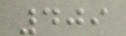409
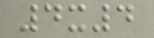4x4
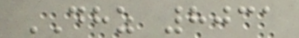DHZ 8031
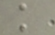k
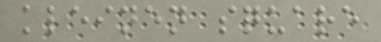kleinen square
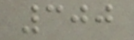300
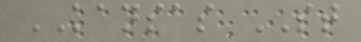KANSAS ST
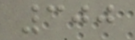300
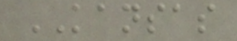KANSAS
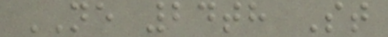NE 24th St
